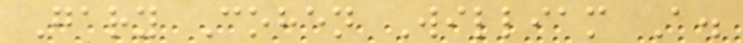Gary Cohen William A.
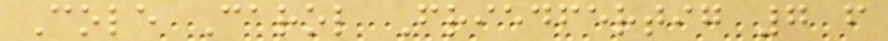Cole Carol Friedfertig 7 f
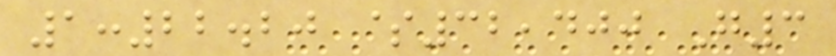1:22.20 $32,400 G3
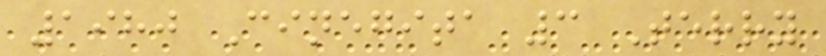1980 Cinegita 3 Terry
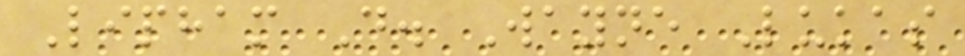Lipham D. Wayne Lukas
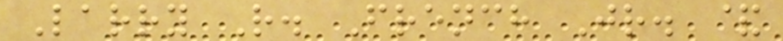Larry R. French Jr. &
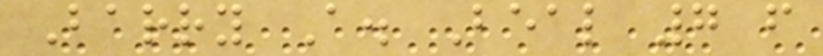Barry A. Beal 7 f
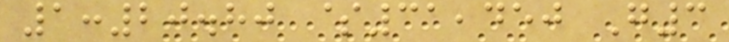1:20.80 $31,450 G3
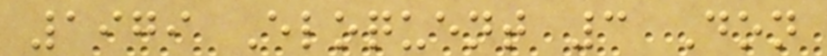1979 Eloquent 3 Don
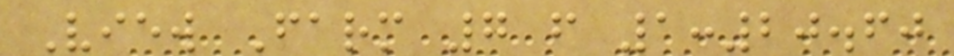View Farm 7 f 1:20.60
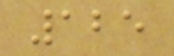125
